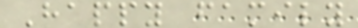Happy family
